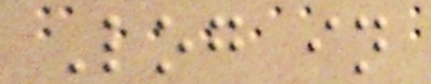Log in
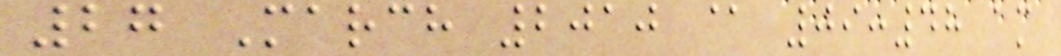27 March 2010 @ 09:48 am
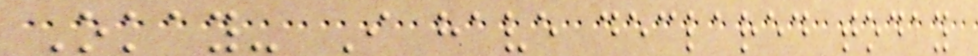Okay- I have declared today
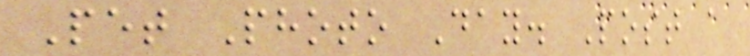Pet Photo Day. Post a
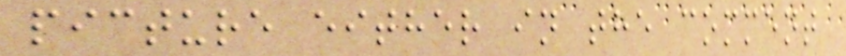picture either in the comment
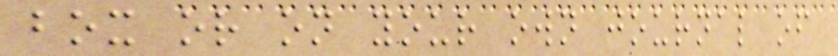box or on your own journal of
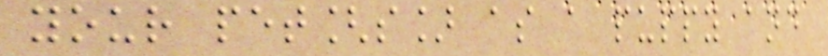your pet[s] as a puppy and
